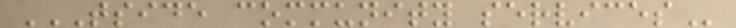TSIDE COMMUNITY SERVICES
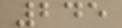245
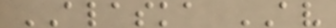ALASKA AV
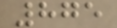875
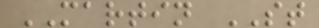MARTIN ST
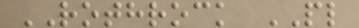ROTHROCK PL
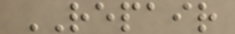REPAIR
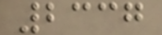2337
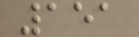151
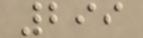299
